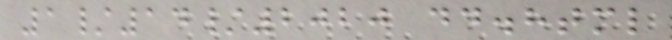1/14/2020 dd.html
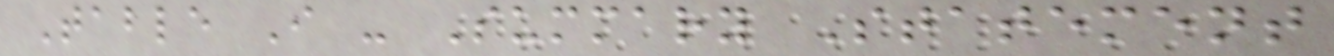Table I - Summary Statement
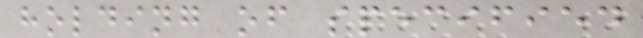holding of specified
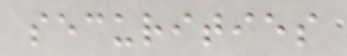securities
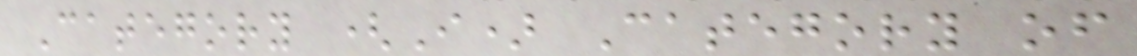Category (I) Category of
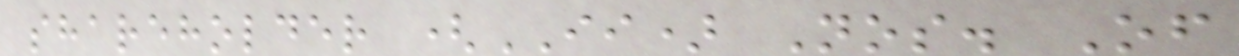shareholder (II) Nos. Of
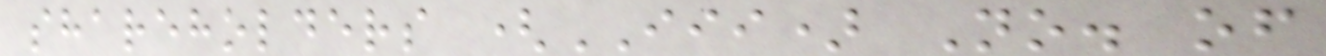shareholders (III) No. of
